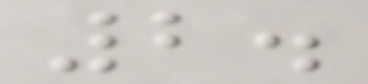2.
